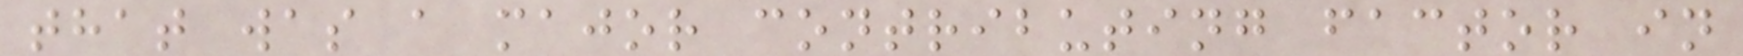that was a major contributing factor in
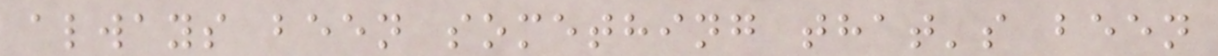always been something that's been
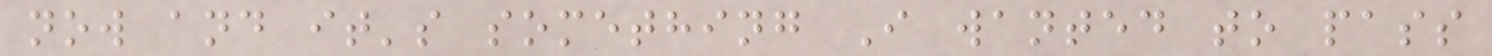now and it's something I wanted to pass
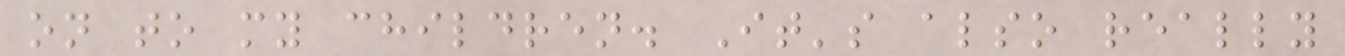on to my children. It's also really
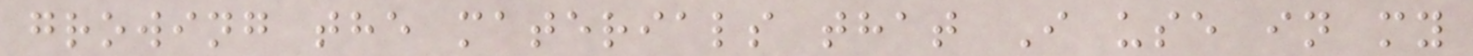growing the materials that I use in my
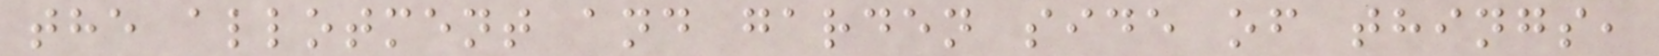the allotment and garden side of things,
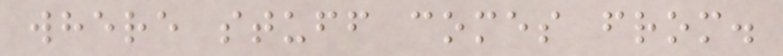where stuff comes from.
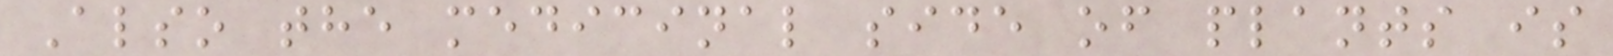Also the medicinal side of plants is
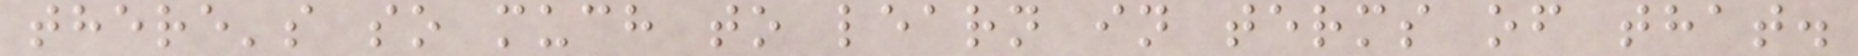there's so much to learn in terms of that.
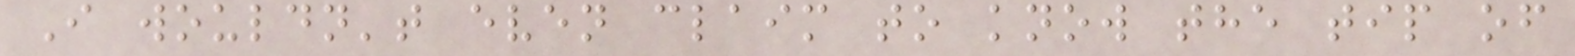I wouldn't even claim to know the tip of
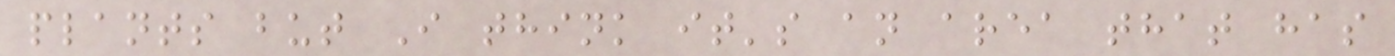plants but I think it's an area that has
